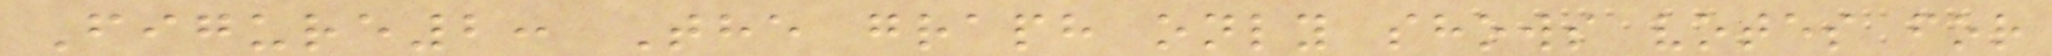Figure2: The graph only shows votes for
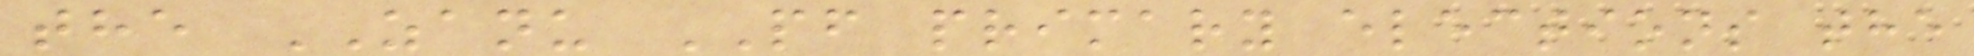the ZANU PF primary elections the
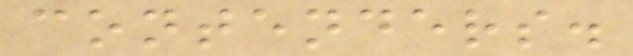contenders.
